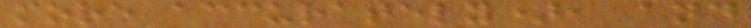more accurately), and
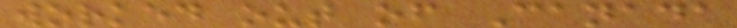worked out of Canada
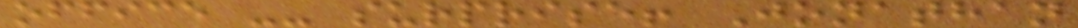office -- surprise! Jonathan
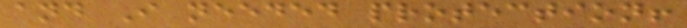and I needed protection!
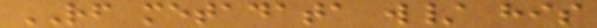RF metadata w/ his
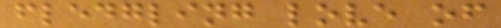fledgling love of
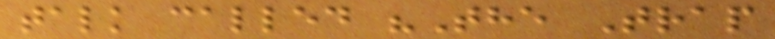talk called "The Trap
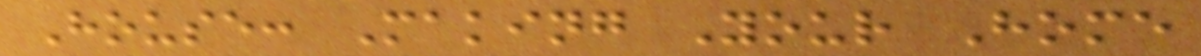House: Making Your Home
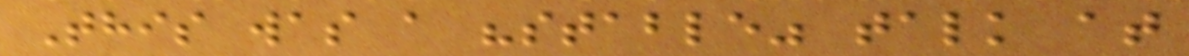This was a "stable" talk at
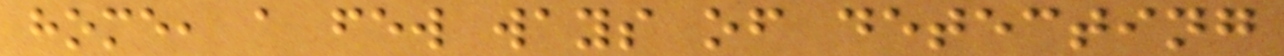home, a few ways of detecting
